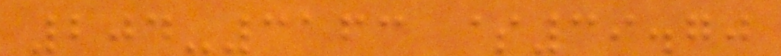204-3163 $39.70
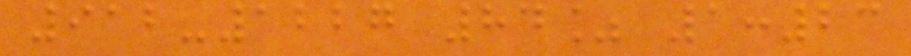912-1227 84% 1:23
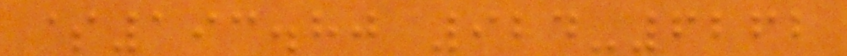$193.80 924-6262
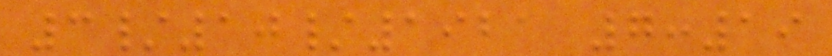3/10/1921 7:19
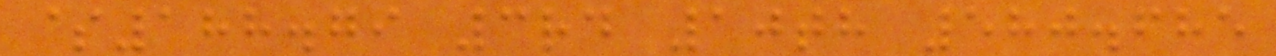$188.79 3rd 10th 580.685
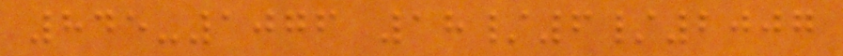845-1076 18/6/2007
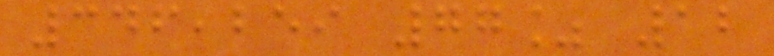346,259 77% 12
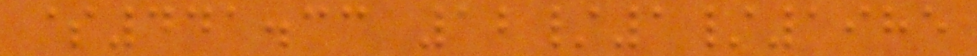$441.33 12/1/1985
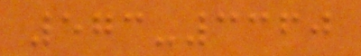573-3360
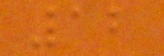12
